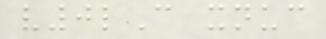v0lC xnuc
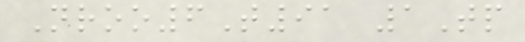Nroo6T91 1Tp
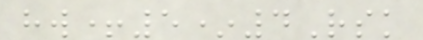hw+5*4Rsk
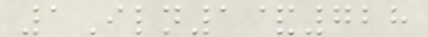1Iln1&728
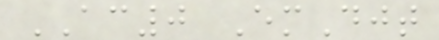AC0 EmDjt
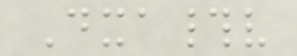Dxa#v
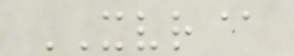XVR@
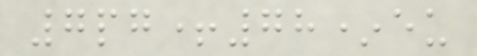7pg+78*eu
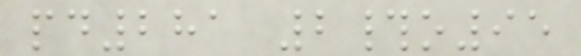pd281 2#o95
